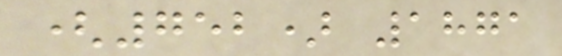(752) 1871
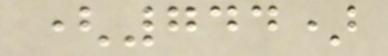(744)
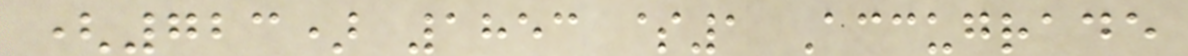(723) 1853 $1 Accugrade
